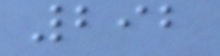292
